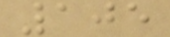105
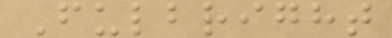Fulbright
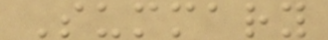Summary
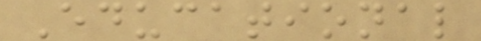Educational
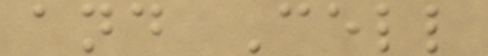and Cell
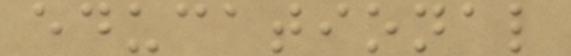educational
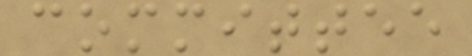committee
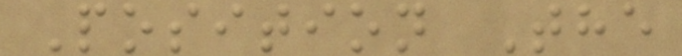Position The
